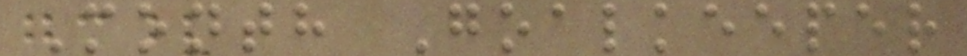Month Goalkeeper
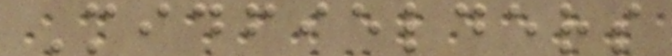Midfielders
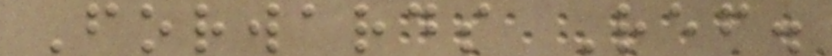Forwards Ref.
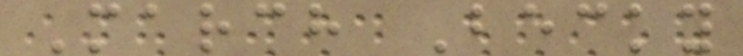March Becky
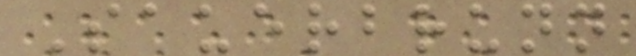Sauerbrunn
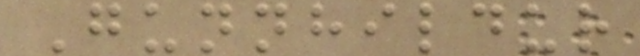Gunnhildur
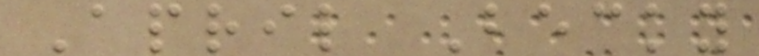April Becky
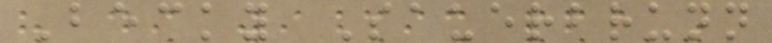Becky Sauerbrunn
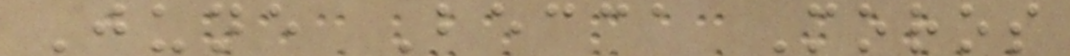June Becca Moros
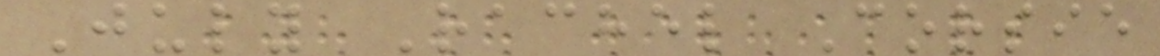July Rachel Corsie
